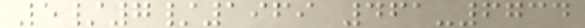5/7/1969 461-6734
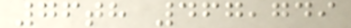76th 467,749
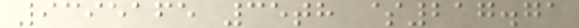9395165 35th $217.71
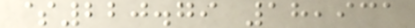$220.79 18,931
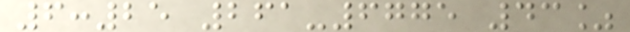6:25 261-6775 43%
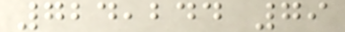724,244 79
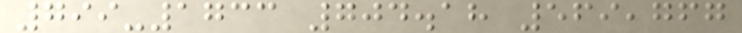799-1733 704.18 569,767
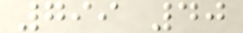799 40
